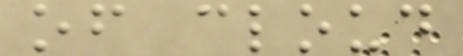of cloud
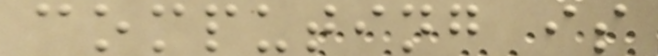computing is
